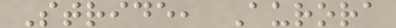Stride, Aurora
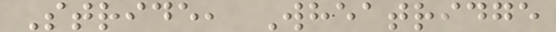Stride, Wheatridge
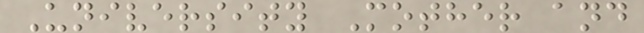University Mother and
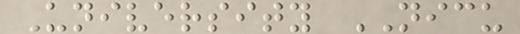University NICU
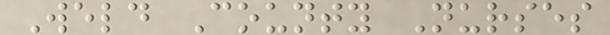Weld County Nurses
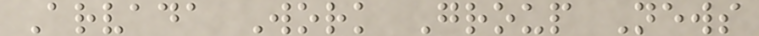Arvada Work Group News
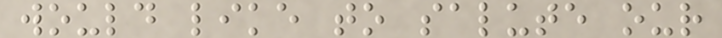would like to salute our
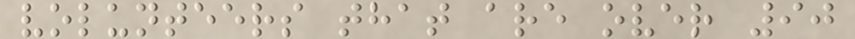volunteers that are over 90
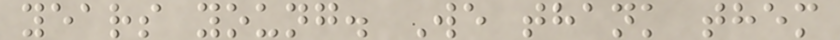years young. We thank them
